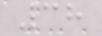38
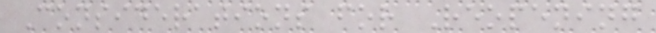Considerations for Reopening
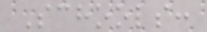Schools:
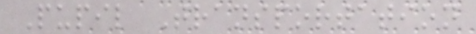Pupil Transportation
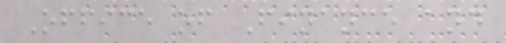Office of Finance and
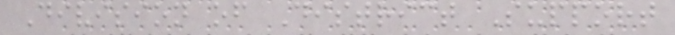Division of District Support
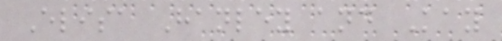Elisa Hanley and Kay
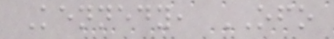Kennedy, OFO
